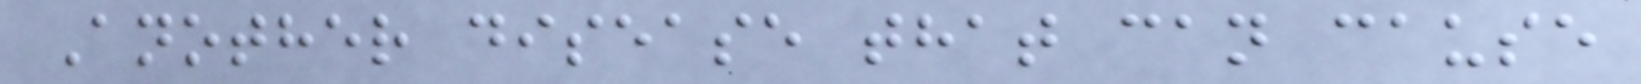Another disease that can cause
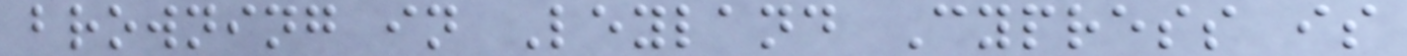browning in Leyland Cypress is
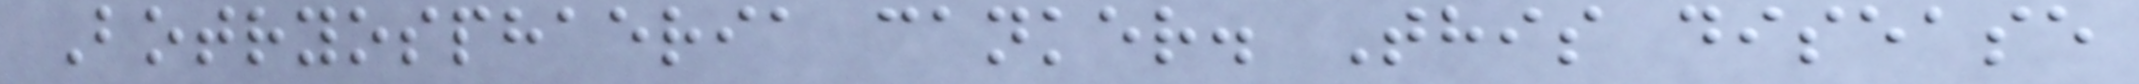Botryosphaeria canker. This disease
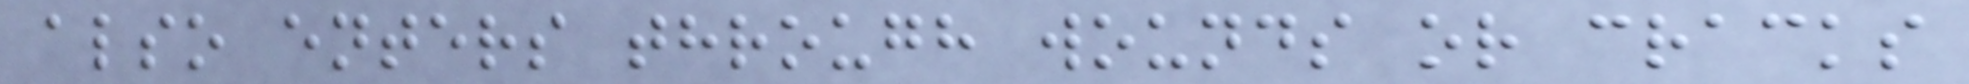also enters through wounds or cracks
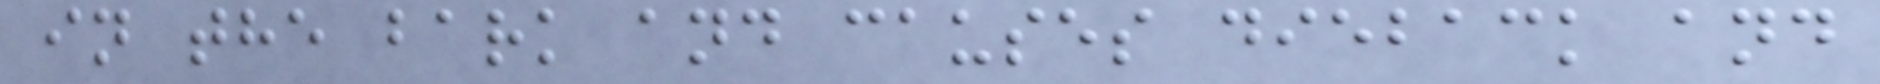in the bark and causes dieback and
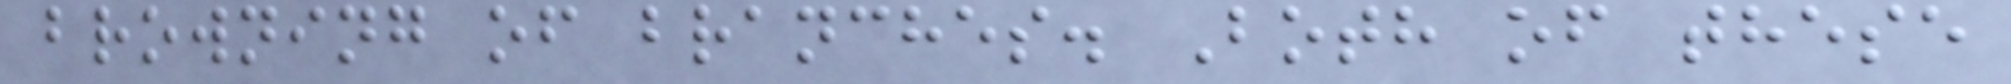browning of branches. Both of these
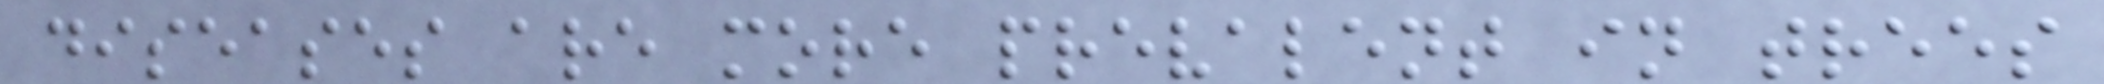diseases are more prevalent in trees
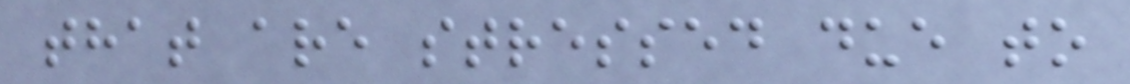that are stressed due to
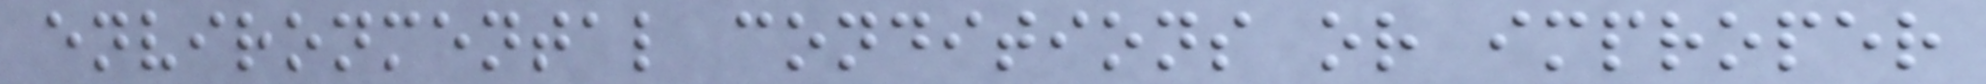environmental conditions or improper
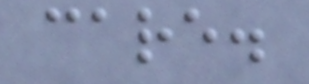care.
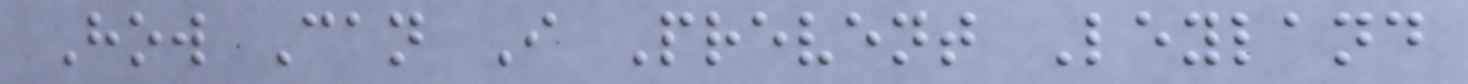How Can I Prevent Leyland
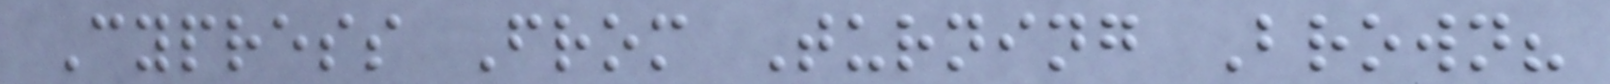Cypress From Turning Brown?
